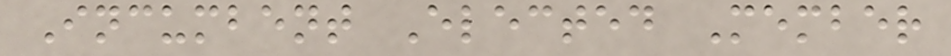Incumbent Elected Member
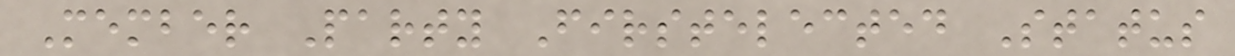Member Party Firstelected Status
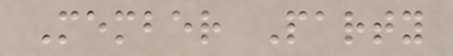Member Party
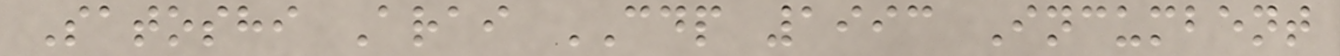Satoshi Arai CDP 1993 Incumbent
